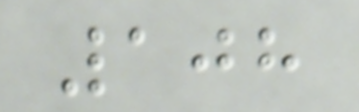108
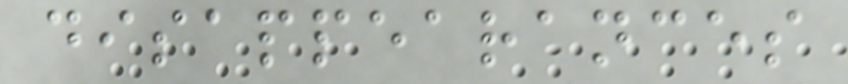disappearances
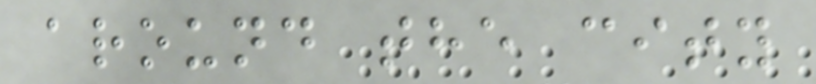around the city
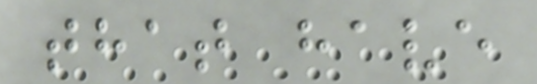that have
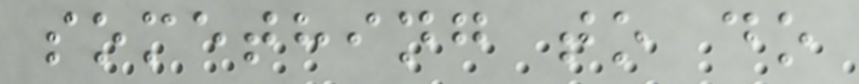something to do
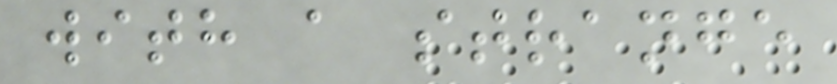with a strange
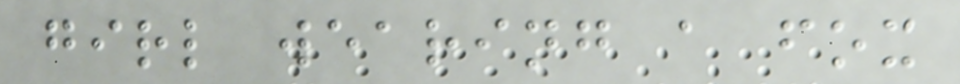girl wearing a fox
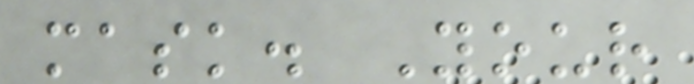mask. Your
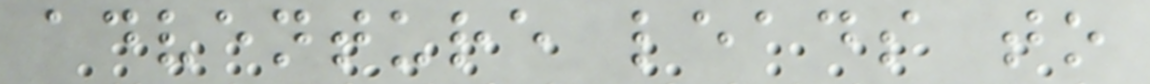adventure leads to
